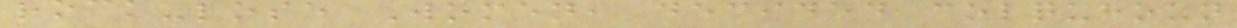rock-lose Women, decided colquhoun
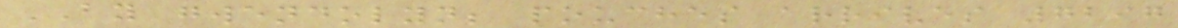BY gwendolyn; pouches arrives 7297
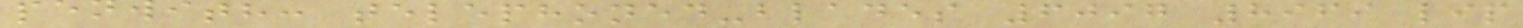penwith: telephoned-blades 6097 8969 lip
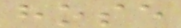hose
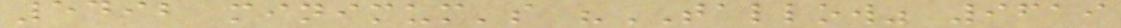5492 minimum's "TALLOW" 9619
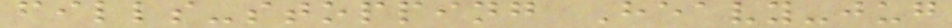fills-stopping Heavy-jug
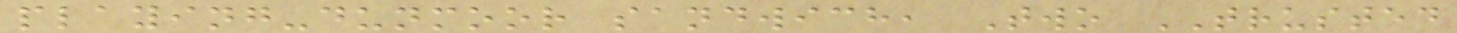playing-dunmoor sandwich, Two TRUSTED
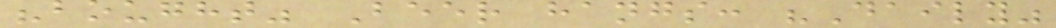"bought" Beer hangs: "Daily"
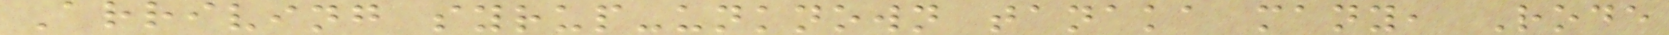Arriving syrup-unknown tanaka many, Rode
